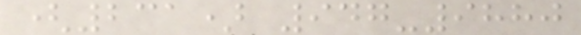(231) 947-9880
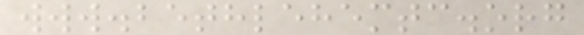www.bethlehemtc.org
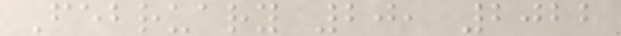February 20, 2022
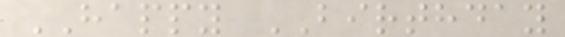HAPPY BIRTHDAY
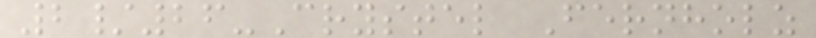2/26-Crystel Fernholz
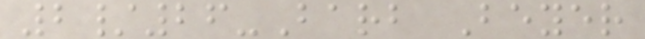2/26-Barb Beyer
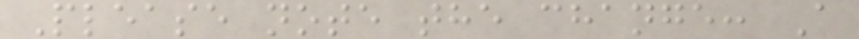Please note the change: A
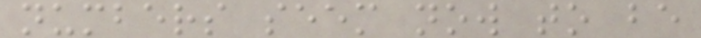numbers seem now to be
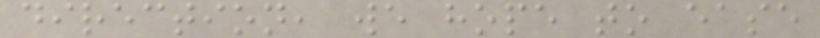direction, we hope to ease
